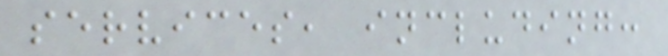services, including:
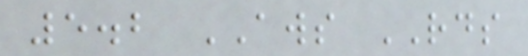5.2 AWS RDS
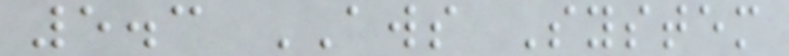5.3 AWS System
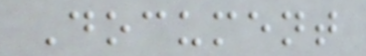Document
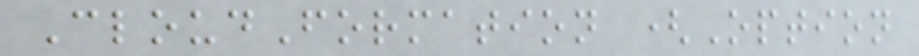CloudFormation (Option
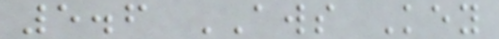5.6 AWS Key
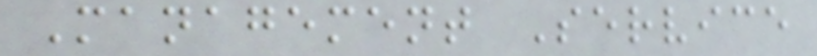Management Service
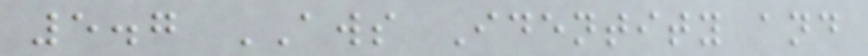5.7 AWS Identity and
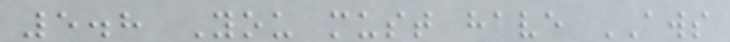5.8 You must have AWS
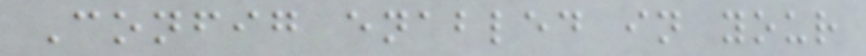Config enabled in your
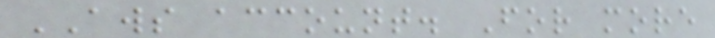AWS account. For more
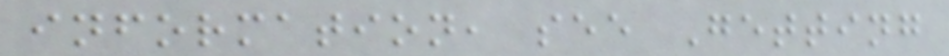information, see Getting
